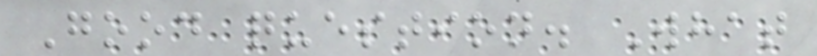Good question. What
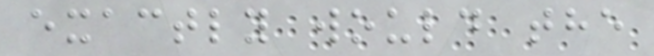exactly would the
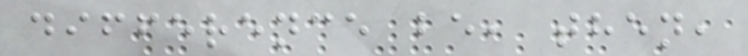difference be, then,
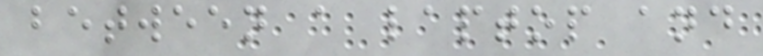between a laptop and
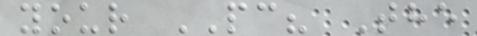your PC? The
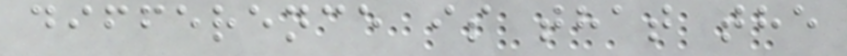difference is that the
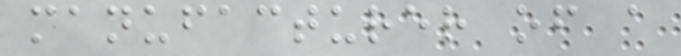manufacturer of a
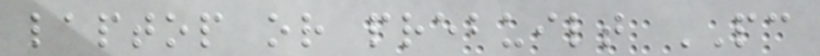laptop or prebuilt PC
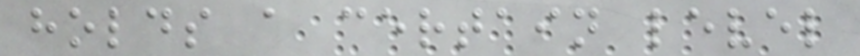holds a certain level
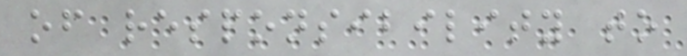of responsibility to
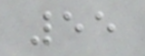55
